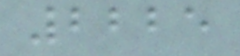2225
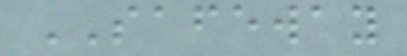SAFEWAY
